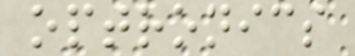optronics
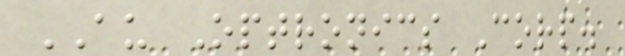AU Optronics Corp.
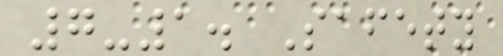7-1. Safety
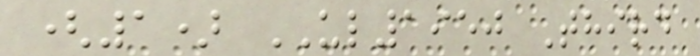(1) UL1950 Third
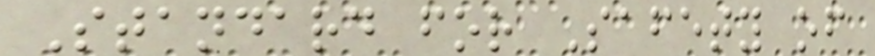Standard for Safety of
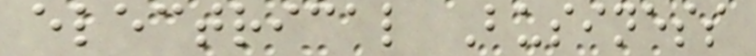electrical Business
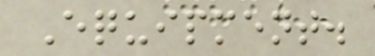Equipment.
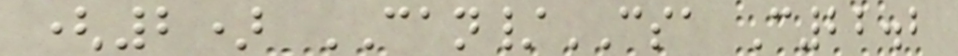(2) CAN/CSA C22.2
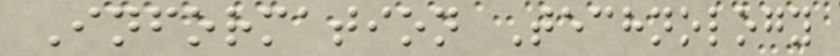Information Technology
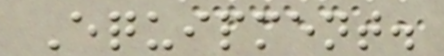Equipment.
